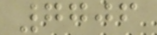7706
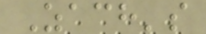Zach's
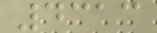4313
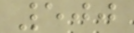500
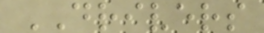DRIVERS
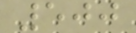500
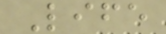Life
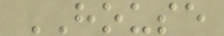HOUSE
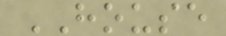HOUSE
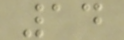14
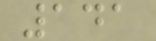141
